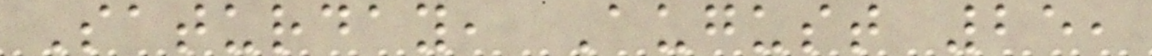Saturday, August 25,
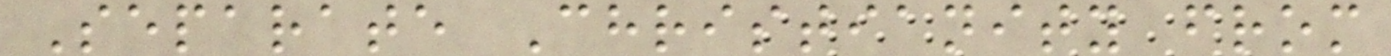Separate Christianity from
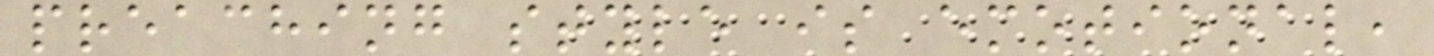preaching style is emotional,
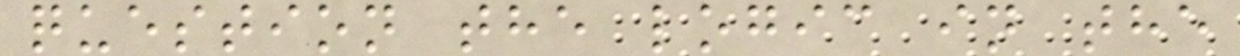question the logic in the
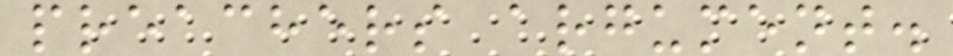preachers argument.
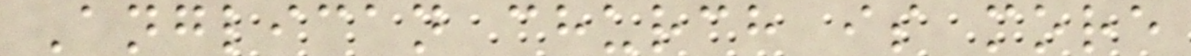Anglican church is more
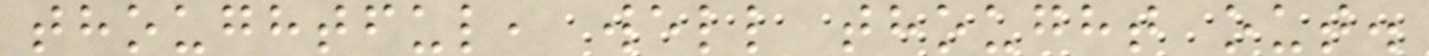thoughtful, well thought out.
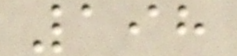198
